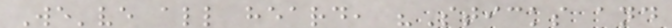We've all heard, "Sticks and
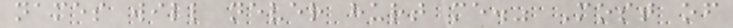names will never hurt me." Most of
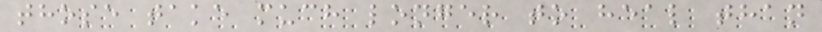those take much longer to heal than
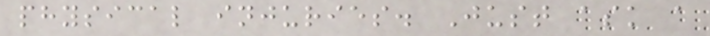physical injuries. Just ask a
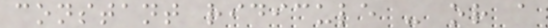constant ridicule - or a
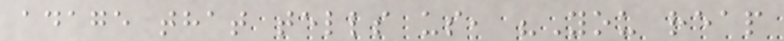adage that tells us, "You reap
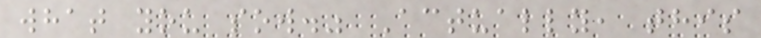what you sow." Actually, this
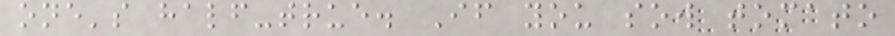one's half-true. If you sow tomato
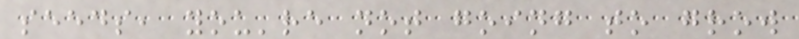seeds, you're not going to grow
